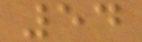54
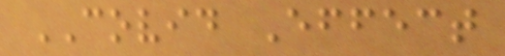COVID Effect
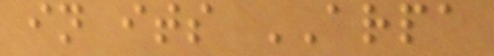in its ARPA
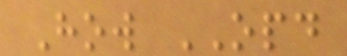How OPD
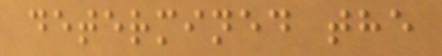determined the
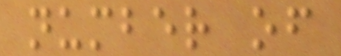number of
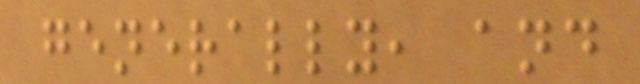generally, and
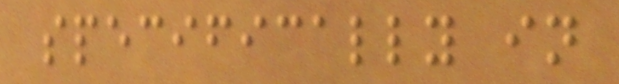specifically in
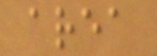area
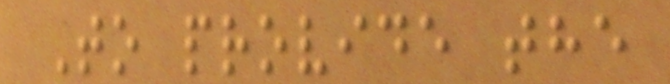To provide the
